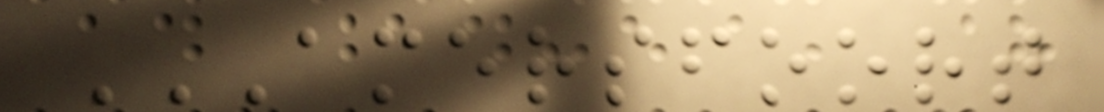AMERSFOORT
